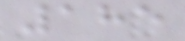185
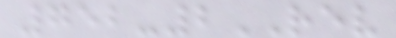752-2REV
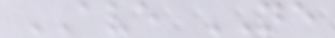AVE NE
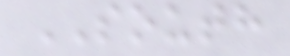SOUTH
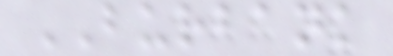BURBANK
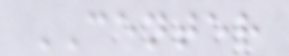CENTER
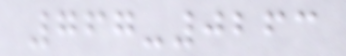767-0263
